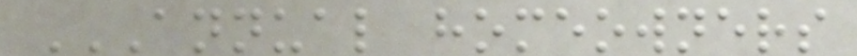ANNUAL HOMEOWNERS
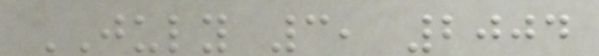JULY 3, 2004
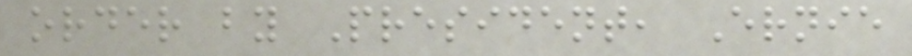order by President, Ernie
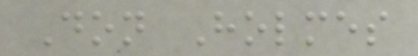Don Holmes
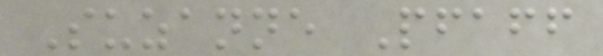Suzanne Pfaff
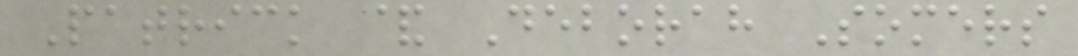Patrick & Deborah Somers
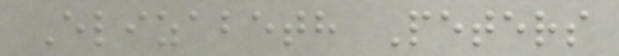Elizabeth Peters
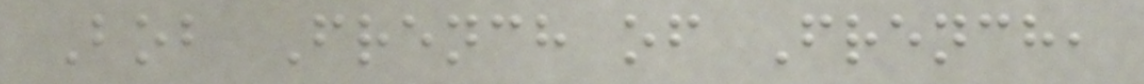Bob French of French,
